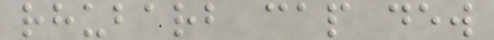rhubarb cap dew
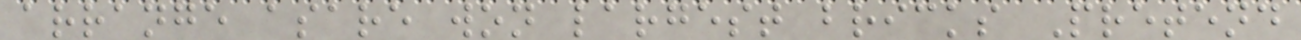arrange asare won largest bricks Pretend
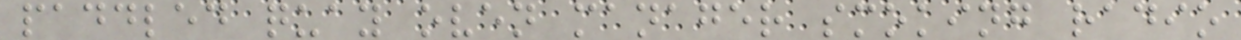paddled quay oven manager smoking radio
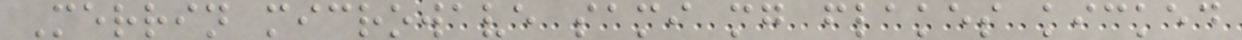Merrin microwave sami mg flakes kicked
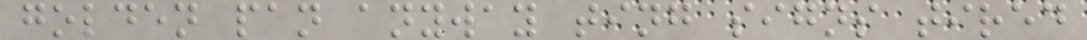golden pan anyway ting signs tired
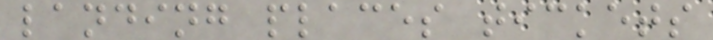landing places tickets
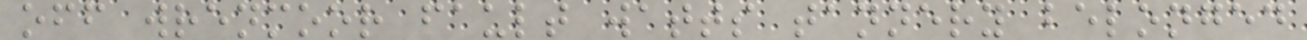off wrenmoor fault watts tannery belonged
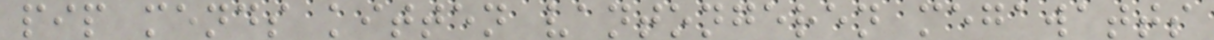pip mends kitten vantongeren megawatts
